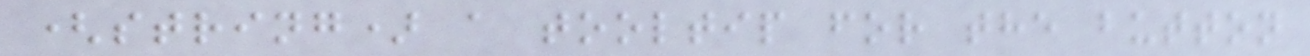(string) a tooltip for the button
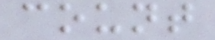count
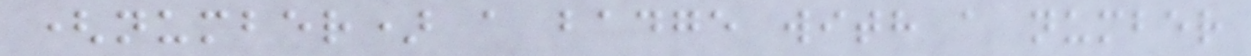(number) a badge with a number
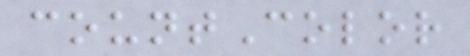countColor
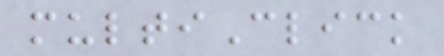multiClick
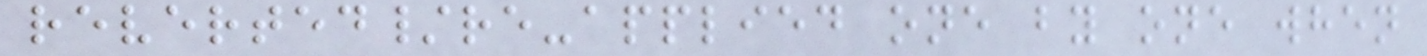reverted/re-applied one by one when
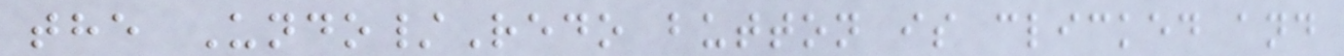the Undo/Redo button is clicked and
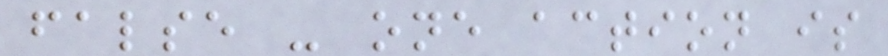false - one action is
